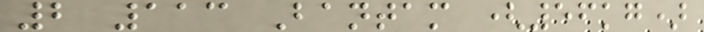2 113 Bantam (56kg)
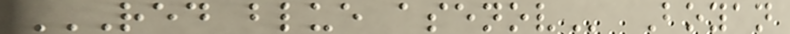RED BLUE ASENOV Boyan
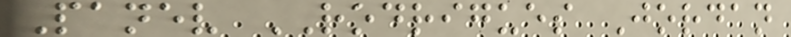Panev RODRIGUES Jordan
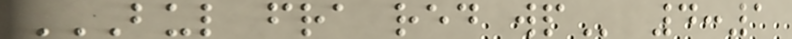BUL FRA RED WP 4:1
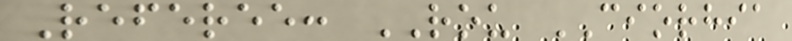Referee: ROU CIORHIA
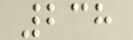238
